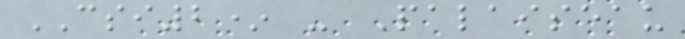CSI2* - Palaiseau
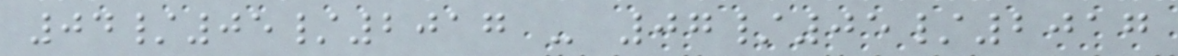04/05/2017 - 07/05/2017
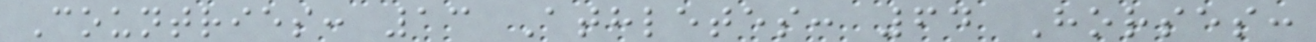Countries: 13 Athletes: 64 Horses:
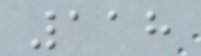118
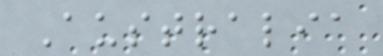Australia
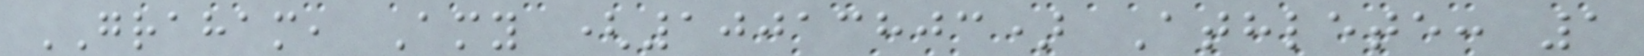GRAHAM, Amy (10013803) Athlete: 1
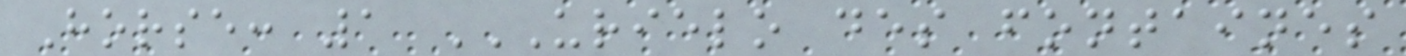Horse: 1 URIELO DES FONTAINES
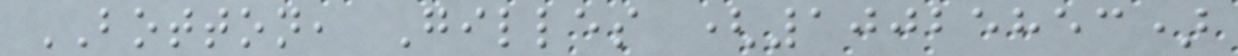BOTTON, Gilles (10025853)
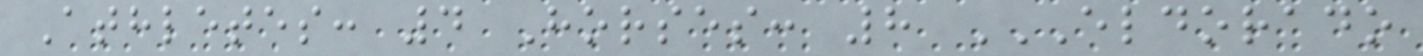Athletes: 4 Horses: 8 ELDORADO
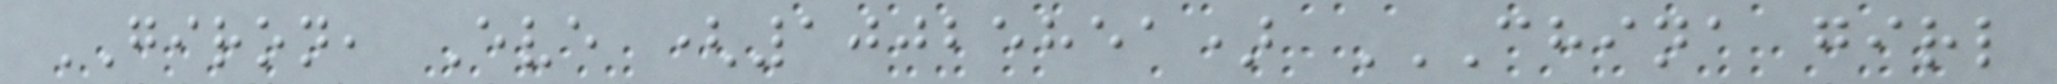GIRON, Eve (10025851) CHINA GIRL
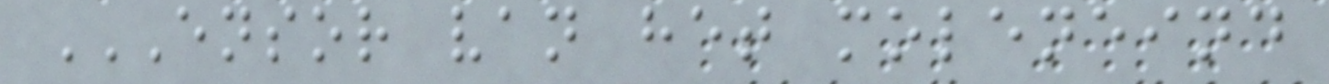ENSOR VAN HET MOLENEIND
